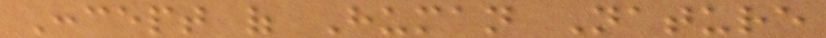Concept of Human Nature
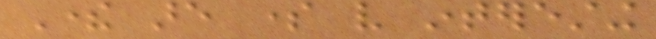There are some very interesting
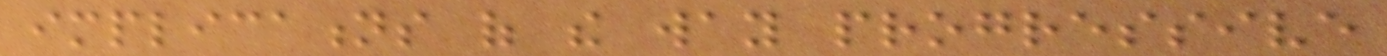implications of the way progressive
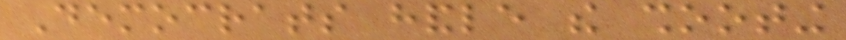Democrats handle the shooting
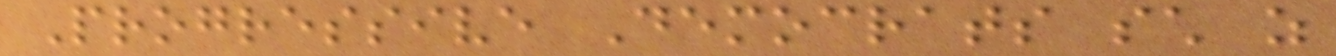Progressive Democrats such as
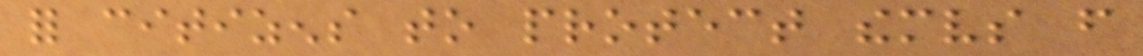for citizens to protect themselves from
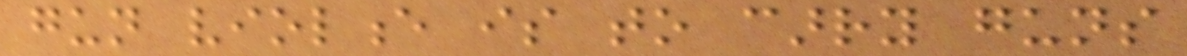gun violence is to carry guns
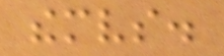themselves.
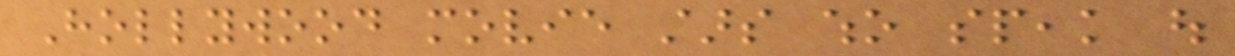Hollywood movie stars who speak out
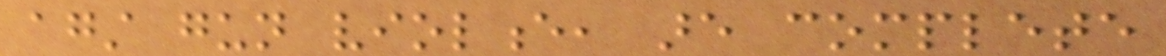against gun violence, are complete
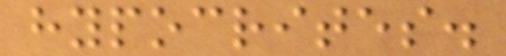hypocrites.
